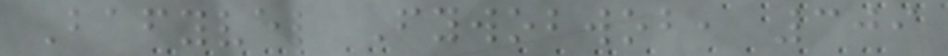Bafyvel Fywobwob, 309
